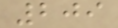209
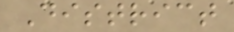District
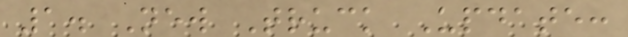1. New Truck Update:
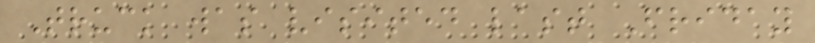Truck was visited last Friday
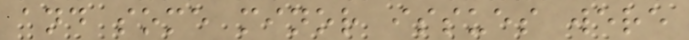and some minor issues were
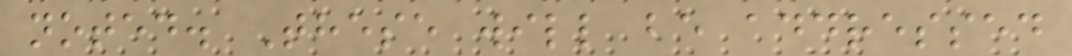noted. These will be addressed
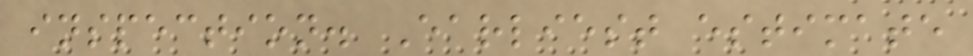inspection. Earliest estimate
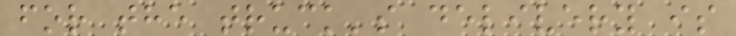for the truck's delivery is
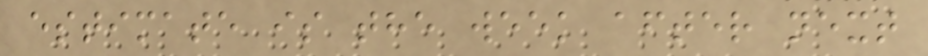estimate is the week after next
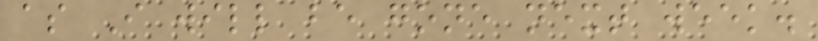as I will be gone next week.
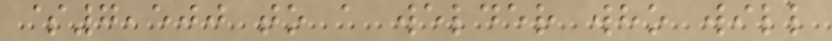$7,500 to a welder who will
